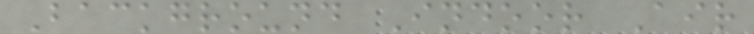Background Indoor Air
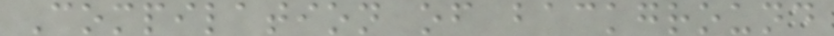Compilation of background
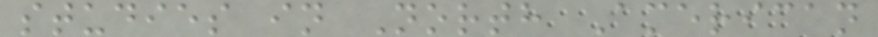studies in North American
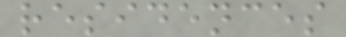residences
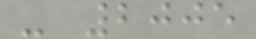- 2005
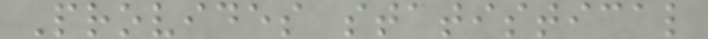Provides statistical
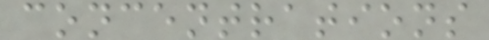concentrations
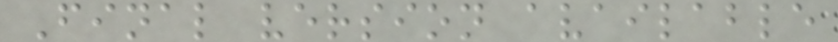Final version available
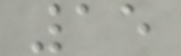15
